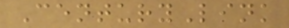CenturyLink
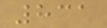831
